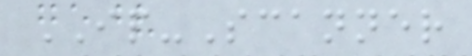IP-Scanner
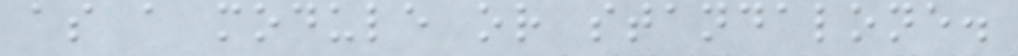as a module or standalone.
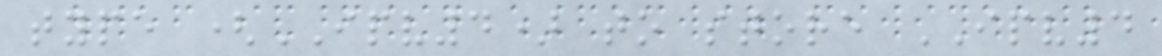type (IPV4) to store IPV4
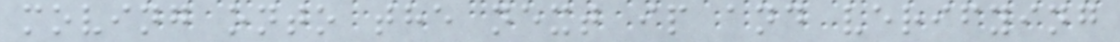moving onto the next ip and verifying
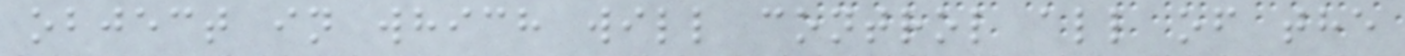object in which will control all of the
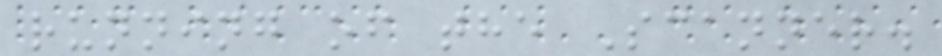running of the Scanner.
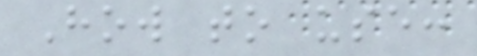How to use:
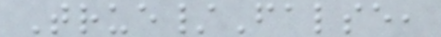True/False,
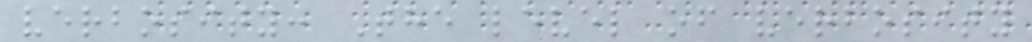verbosity: The level of verbosity
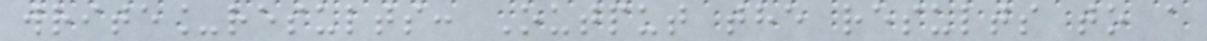write_results: Output the results to a
